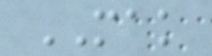MAK
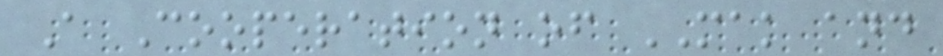A Cooperation of MAK and
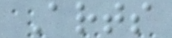Arts
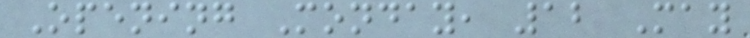Opening Monday, 12 May
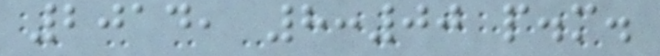2014, 8:00 p.m.
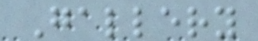Gallery
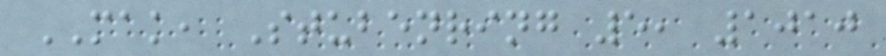MAK, Stubenring 5, 1010
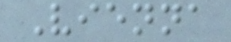Vienna
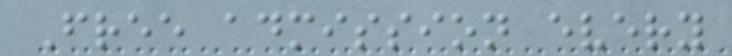Free admission every
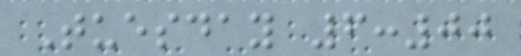Tuesday 6:00
